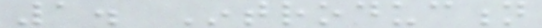1. Introduction
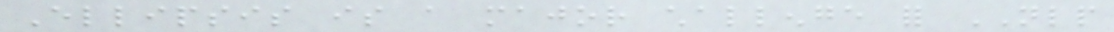Ellipsis is a major challenge for NLP
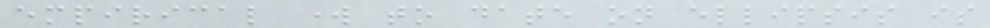empirical work to date on ellipsis is
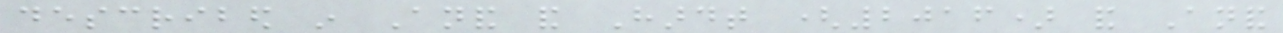described in Anand and Hardt (2016) and Anand
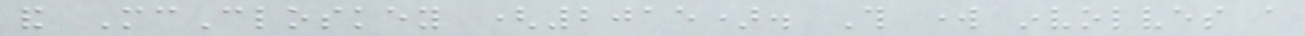and McCloskey (2015). This work involves a
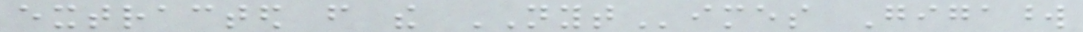extracted from the NYTimes Gigaword
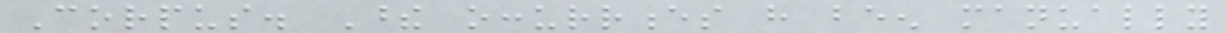Corpus. These occurrences have been manually
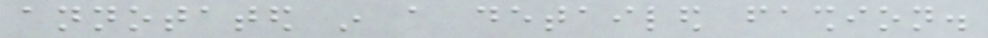annotated in a detailed fashion.
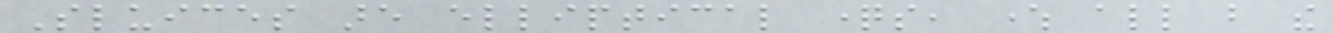Sluices are elliptical questions, where all but the
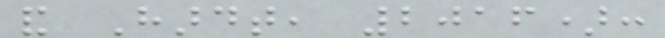and Hardt, 2016):
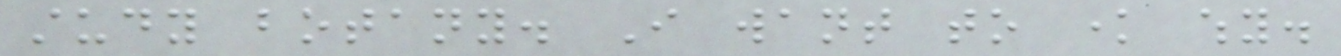study botany. I want to know why.
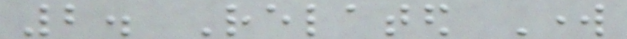2. Related Work
